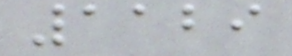1129
